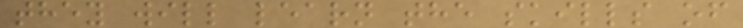they will learn the skills of
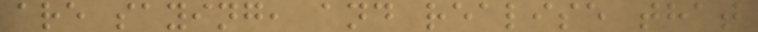are saying, and realise that
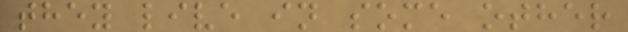they live in some other
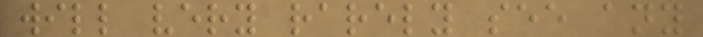will very rarely see any
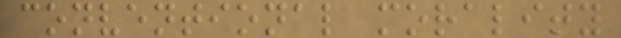conventional morality
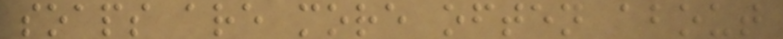soaps are more often about
